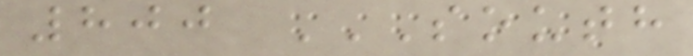800 SOUTH
